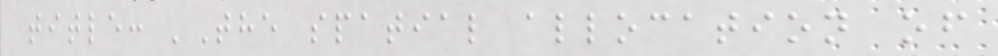title: 'The spatial allocation of
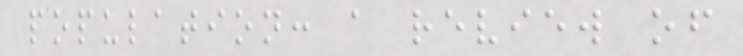population: a review of
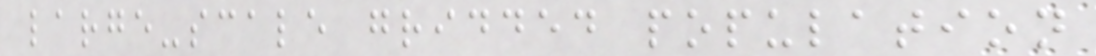large-scale gridded population
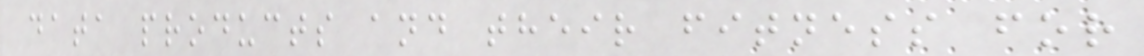data products and their fitness for
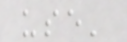use'
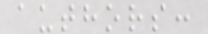authors:
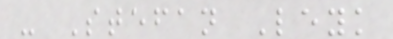- Stefan Leyk
